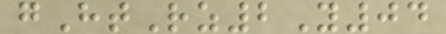gHtRz2Y04
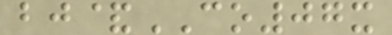bj&CO07x
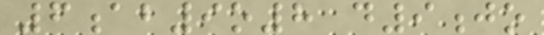6ab9o8 d9jo
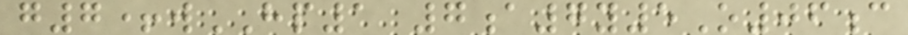g7+wHP1 7a7y5O06c
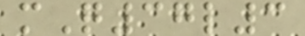mQ37l3
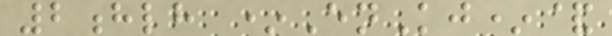2hlh *EnKj*&
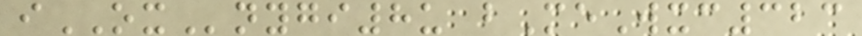iOXnygi8u bMeWxc323
